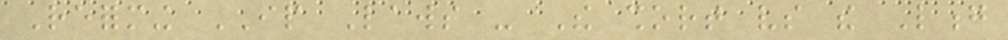Reforming IP Laws - The short vs the Long
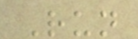Run
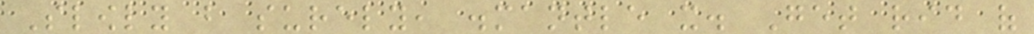Slowly but surely, dismantle it. Get rid of
